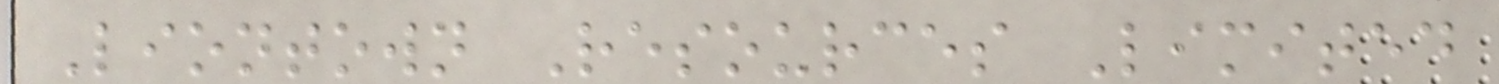Liontown Resources Limited
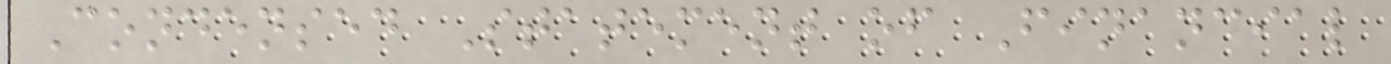Condensed Statement of Financial
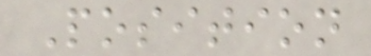Position
